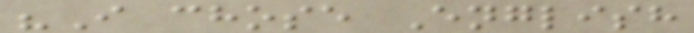"I chose English
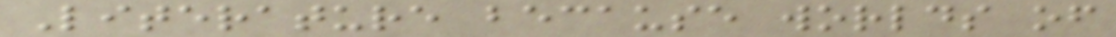Literature because worlds of
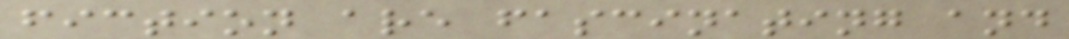fiction are fascinating and
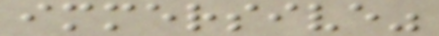immersive"
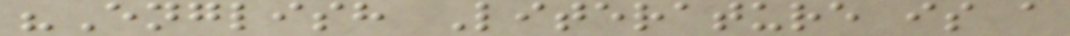"English Literature is a
